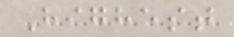Highest
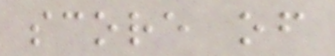score of
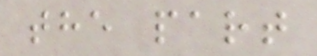the part
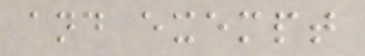and exempt
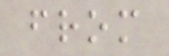from
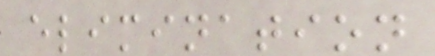elimination
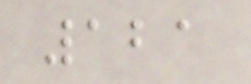121
